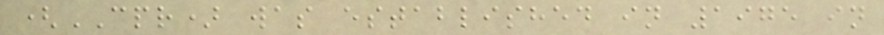(CPR) was established in 1975 in
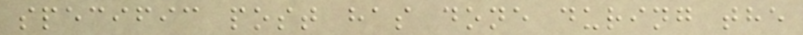specific post has done during the
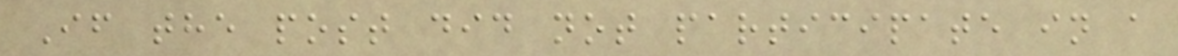If the post did not participate in a
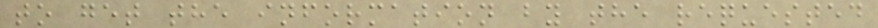to get the information by the requested
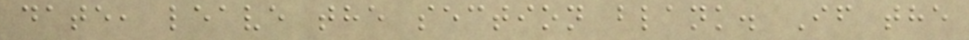date, leave the section blank. If the
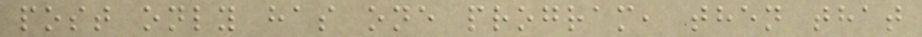post only has one program, then that
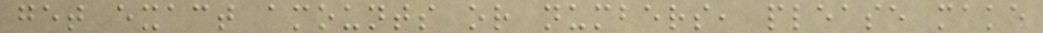get exact amounts or numbers, please make
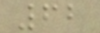62
